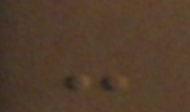-
